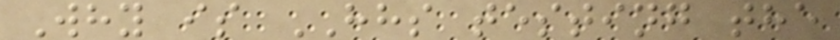Why is HHS testing the
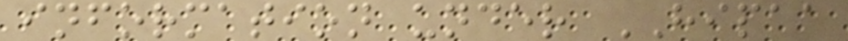information under HIPAA
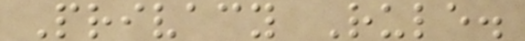Privacy Rule.
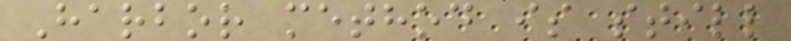Harbor method is still
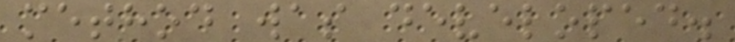method was developed.
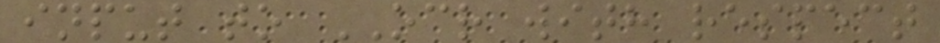input to OCR with respect
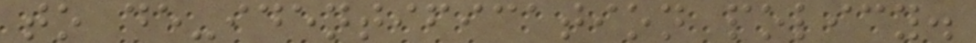to de-identification policy.
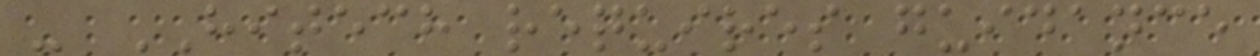- HITECH requires guidance
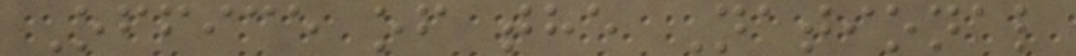Office of the National
